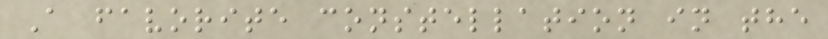A favorite constellation in the
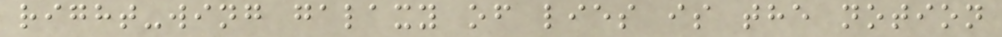right-wing galaxy of lies is the notion
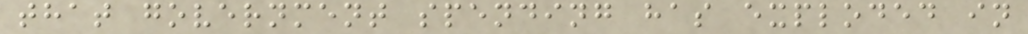that government spending has exploded in
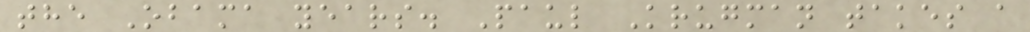the Obama years. Paul Krugman takes a
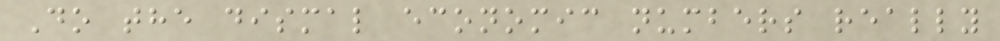Do the dismal economic numbers really
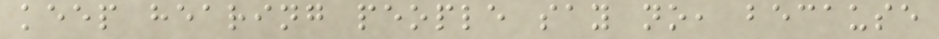keep hearing people say no, because
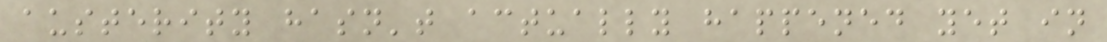austerity hasn't actually happened yet in
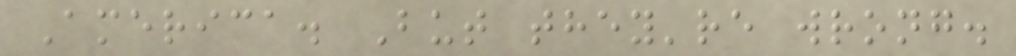America. But they're wrong.
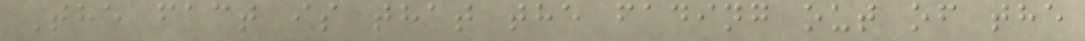The fact is that the fading out of the
